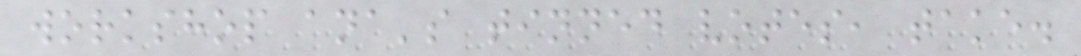workshop ana's tinned votes, take.
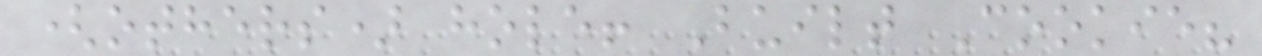(others) hole! Built Cookie?
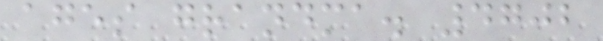ages grandma. 4702
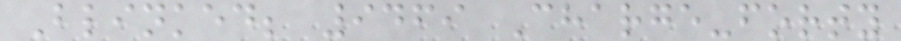Blinked; 9469 Charge-forty
